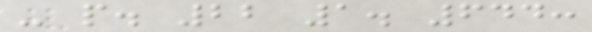- p. 22 1. 644:
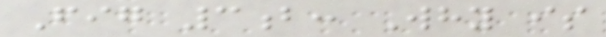Fig 3b: Why is
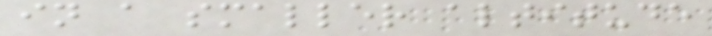in a smaller altitude
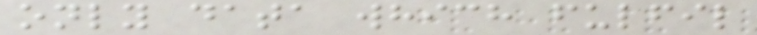only data which fulfil
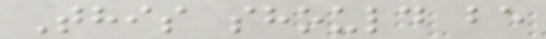This should be
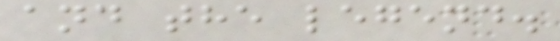and the legend.
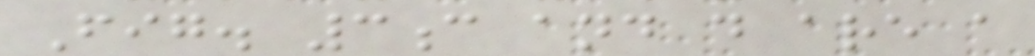Fig. 3c and d are a
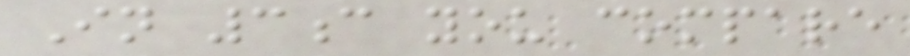In 3c you compare
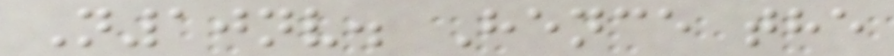N10nv. Hence the
